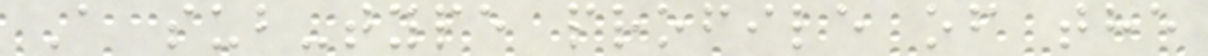A sub-type profile of the
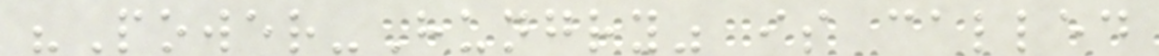"Power-Hungry" is called
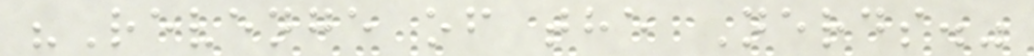"Revenge of the Nerds."
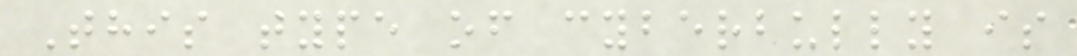This type of cyberbully is
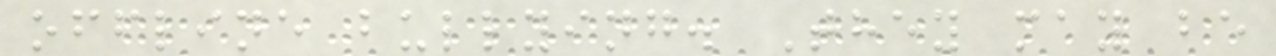offline bullying. They may be
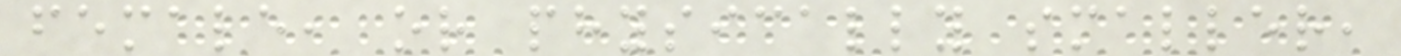female, or physically smaller,
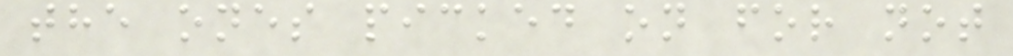the ones picked on for not
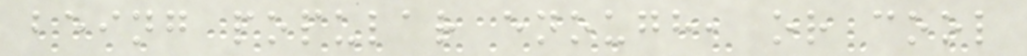being popular enough, or cool
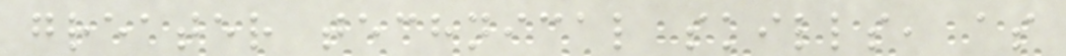greater technical skills, as
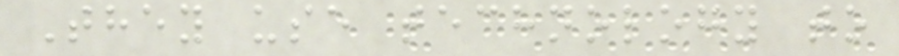They use technology to
